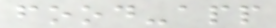food-app
